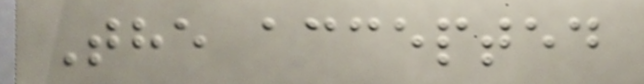The accepted
